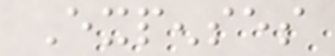Expenses
